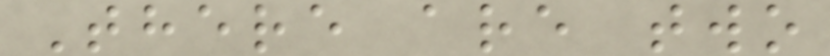There are two
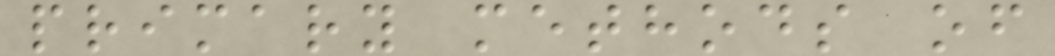primary methods of
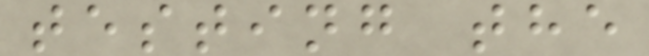testing the
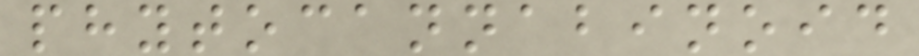phytocannabinoid
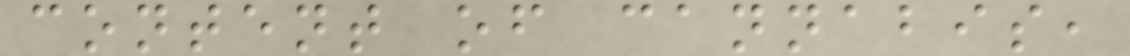content of cannabis,
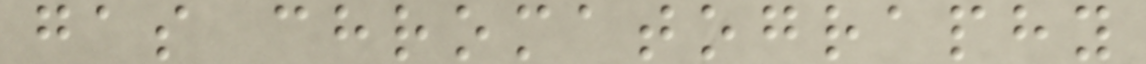gas chromatography
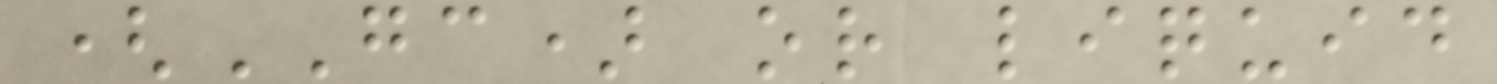(GC) or liquid
